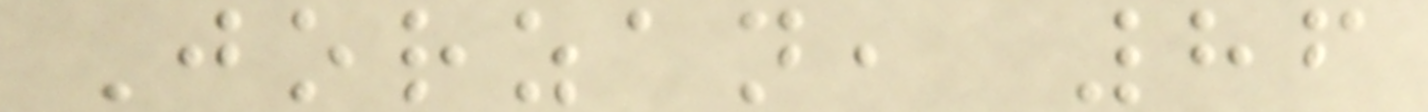Jorzan, 86
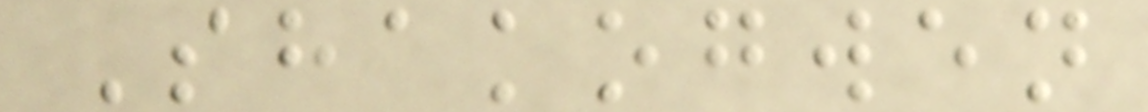Shakogwen
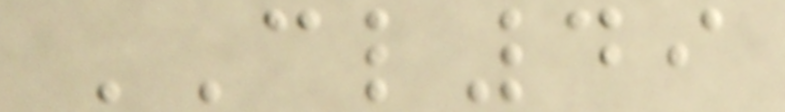CL49
